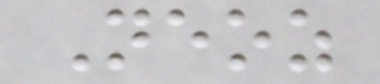Neoz
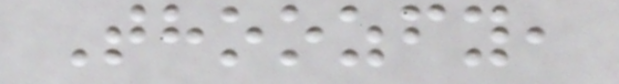Thoozfy,
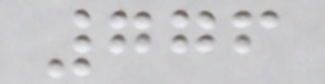776
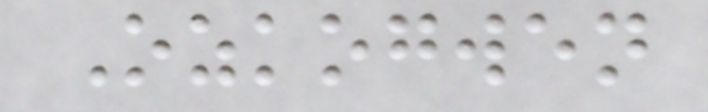Ozkogwen
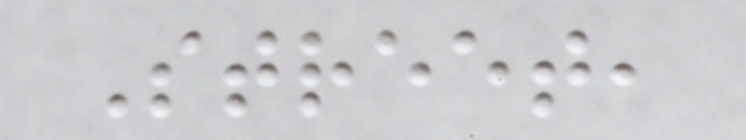Street,
